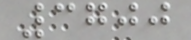3700
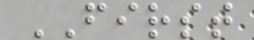FIRST
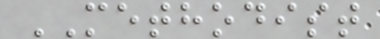METHODIST
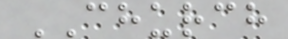CHURCH
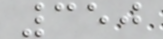350
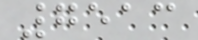7513
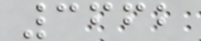3662
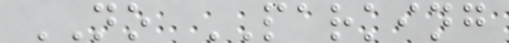NO PARKING
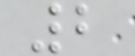2
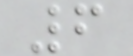6
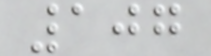107
